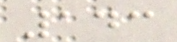143
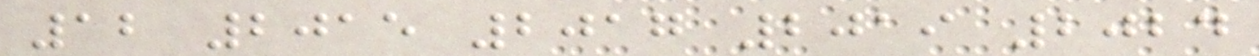12 2015 2017 2019 2024
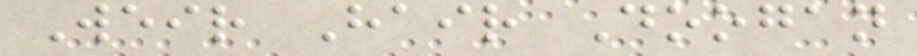Weir Hair Doogan
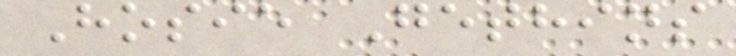Hosie Gethins
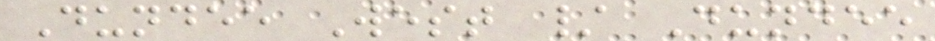Dundee West / Dundee
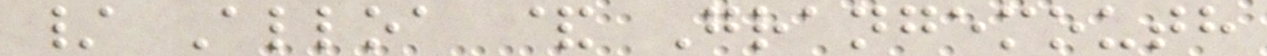/ Alloa & Grangemouth
